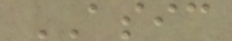ASIC
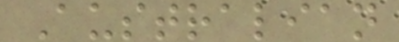Australian
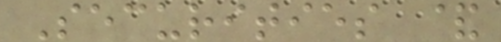Securities &
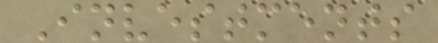Investments
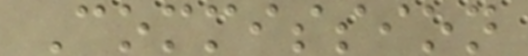Commission
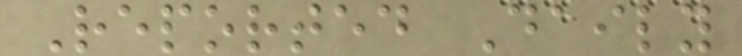Reported Daily
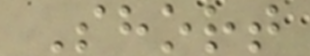Short
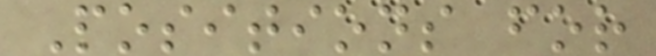Positions for
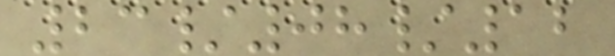23/08/12
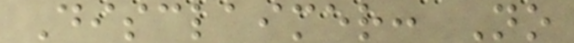Disclaimer: No
